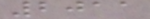2011
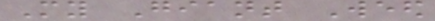My Giant Weed
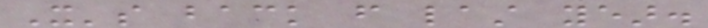It's back from last year.
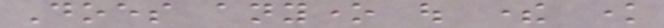Does anyone out there know
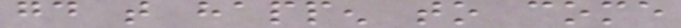good that happen to come
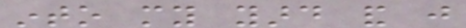into my yard and just
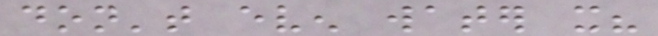don't even water it?
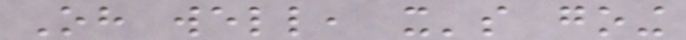Oh well, it's going
